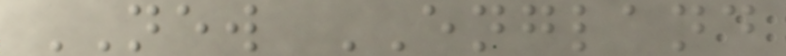NEW ENGLAND
